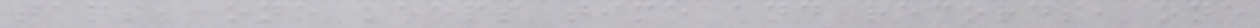taps, one keeps time and records, one
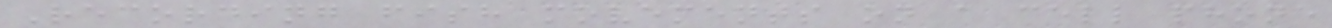Recording fish movements on a cell phone
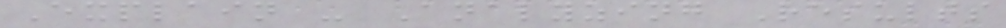Explain - Analyzing Results
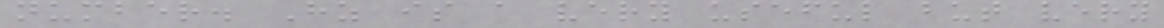number. Hz is a very useful but very
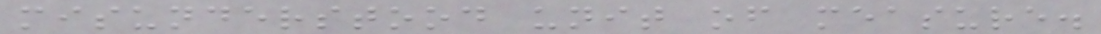misunderstood unit of measure.
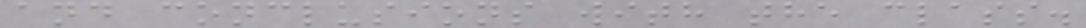and conclusions with the class.
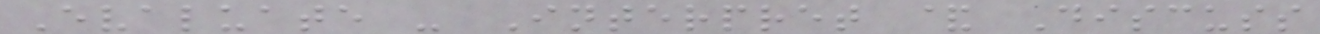Evaluate - Interpret & Discuss
